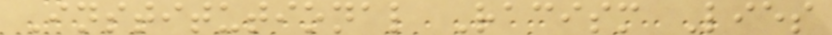Institutional Racism Lies
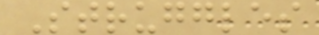Struggles
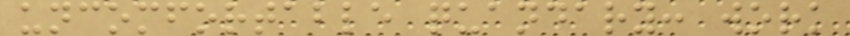uncomfortable quandary: work
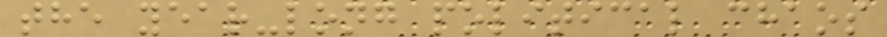the year-long political chaos
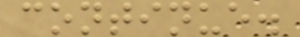continue.
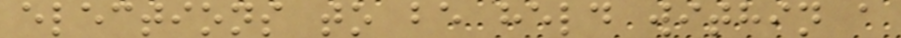elections to be held within a
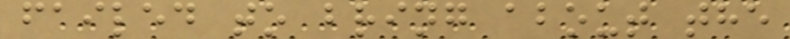failed to bring about the
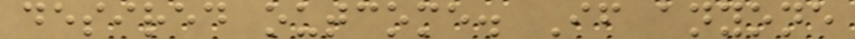desired outcome. If anyone
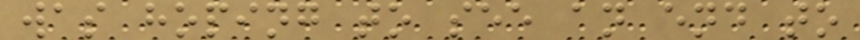was hoping to see an end to
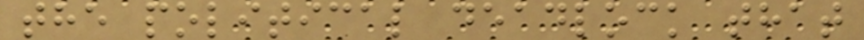the political deadlock that
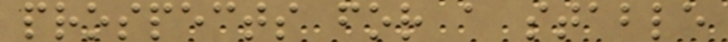prospects for a stable
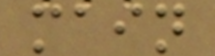main
